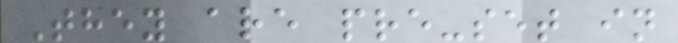They are pre-set in
